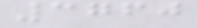3760
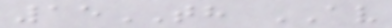15TH AV
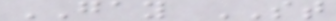GAY ST
